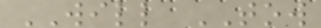WILL TOW
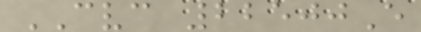CVC 22500E
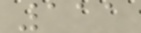111
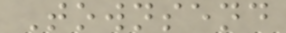Townsend
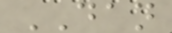DAN
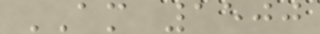AM 1500
